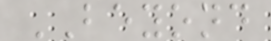BEYOND
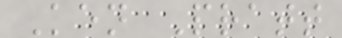Ken Pratt
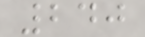240
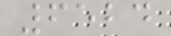6524
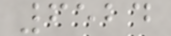6524
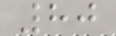80
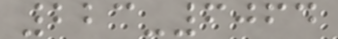223-6064
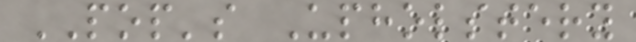POP's Upholstery
